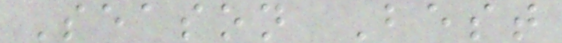Season Best
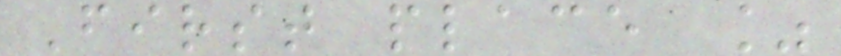First place %
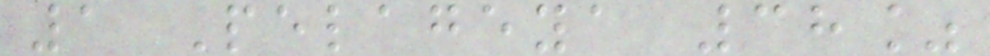1 Pelageya 38%
